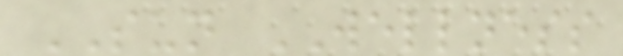SUN WELLNESS
